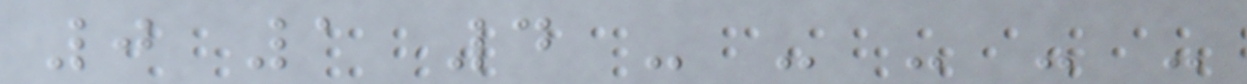0 1 4 - - - - -
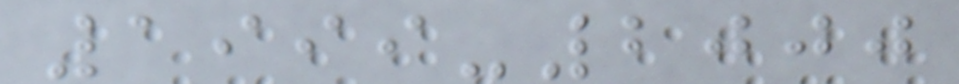1999-2000
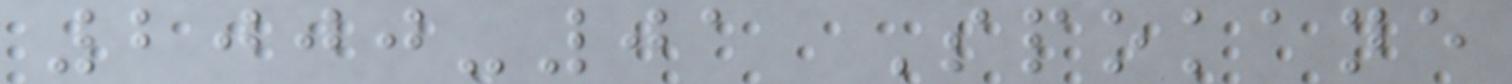2000-01 Spokane
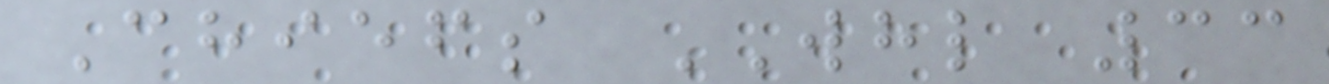Chiefs WHL 33
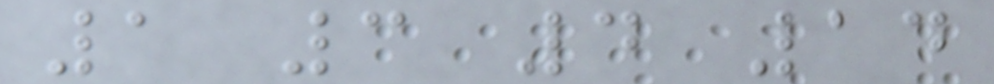1 3 4 14
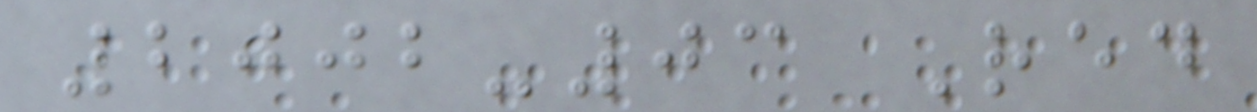2002-03 Red
